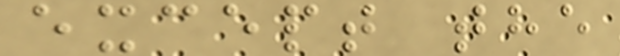except the
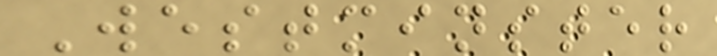Westminster
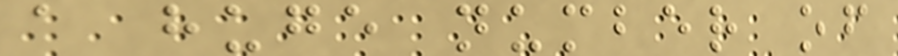a huge number of
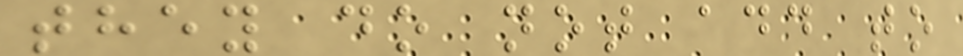they do not add to
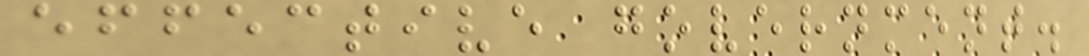effective government.
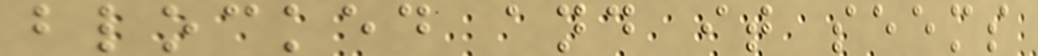blocked and it seems
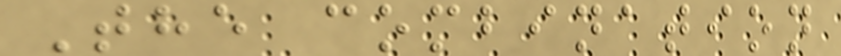The combination
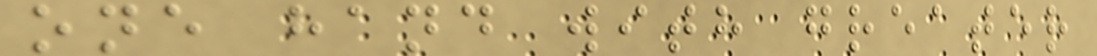one hand with greater
